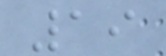19
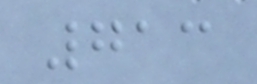713
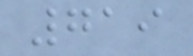719
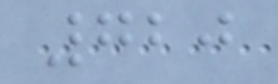720
